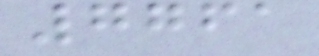7761
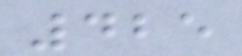425
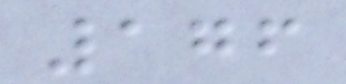176
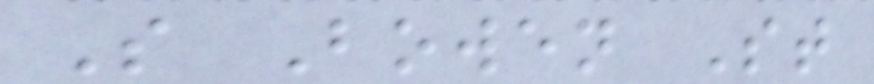S Bowen St
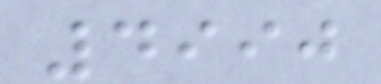4990
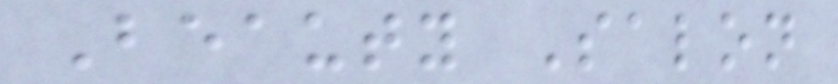Beauty Salon
